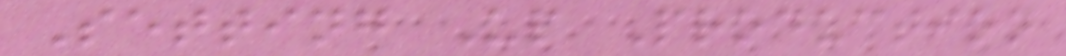Setting Up Production
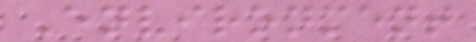Environment
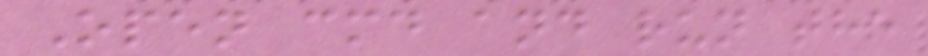Open cmd and run the
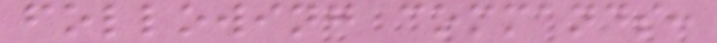following commands:
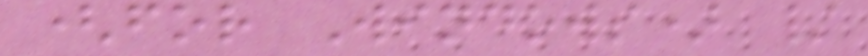(for Windows) /
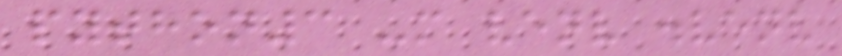python3 -m venv .venv
